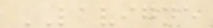LAVIGNE
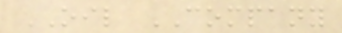OIL COMPANY
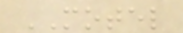MOTEL
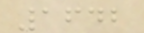1642
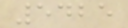5425
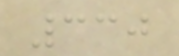330
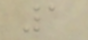1
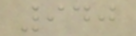940
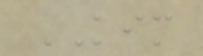KIM
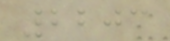2203
